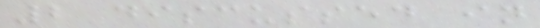2 discussed in
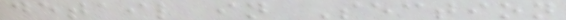detail in Section
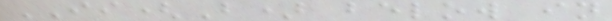II(B) below in
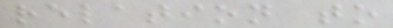relation to
